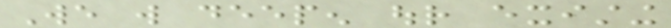We will deepen our existing
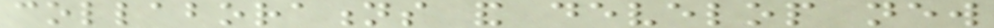collaborations and develop new
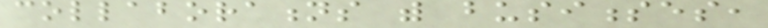collaborations with businesses,
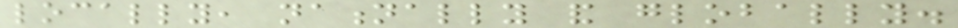locally, nationally and globally.
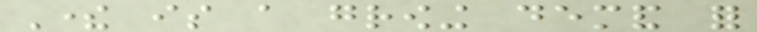There is a growing demand for
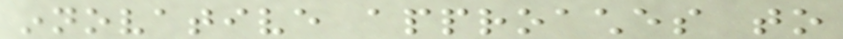innovative approaches to
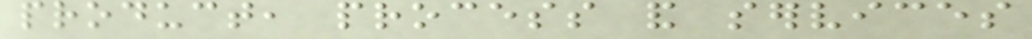product, process and services
